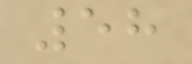58
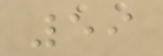59
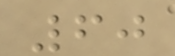60
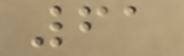61
